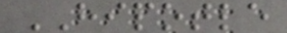HIPOTLE
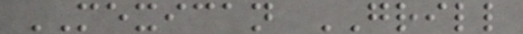MEXICAN GRILL
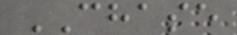CHASE
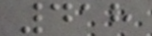418
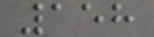158
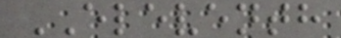ELEVENTH
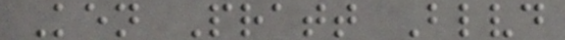Ken Pratt Blvd
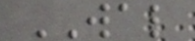WAL
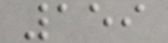159
